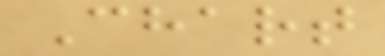Chart
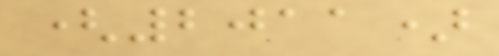(2011)
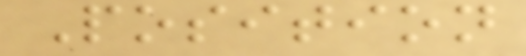Position
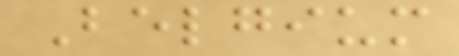Belgium
